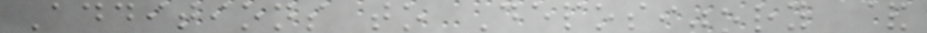Additions to Depository &
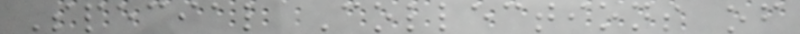Special Collections of
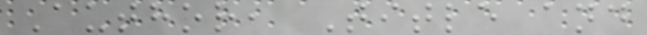Author, Title and
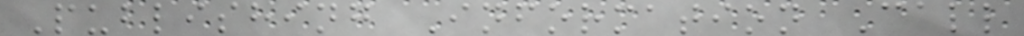Publishing Information Call
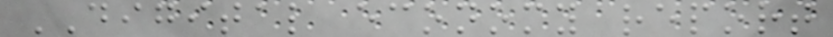DIGITAL economy report
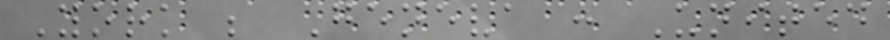York ; Geneva : United
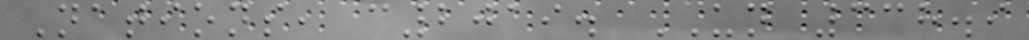Nations, c2019. UN 338.9
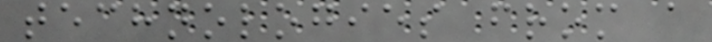technologies from a
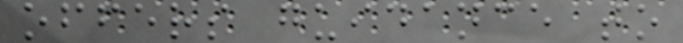offers guidance to
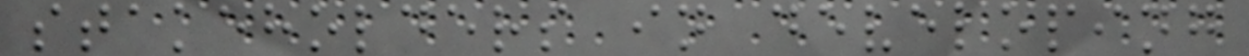stakeholders in developing
